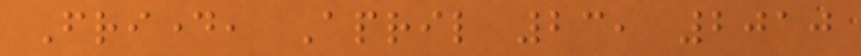Friday, April 23, 2010
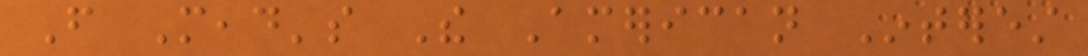From Mead's The American Interest
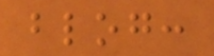blog:
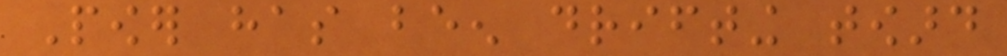Power has been drifting toward
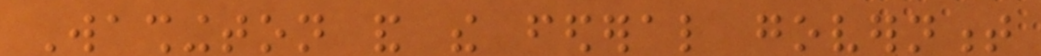Washington and the federal government
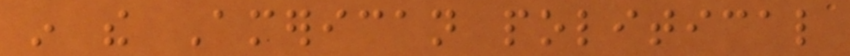in the American political
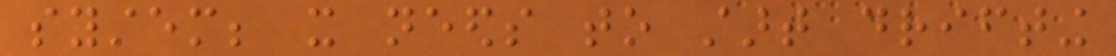system; it needs to start drifting
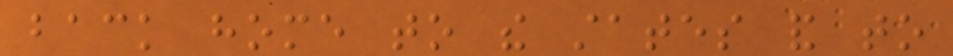back home to the states and to
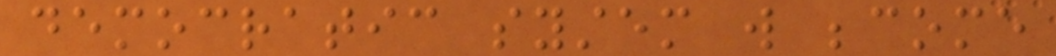democratic system will become
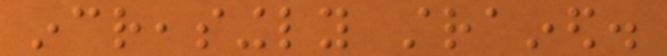increasingly strained.
